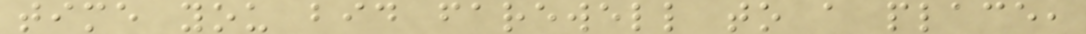time you bid farewell to a place,
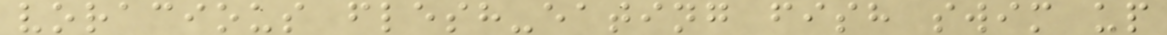voracious flesh-eating fish swim up
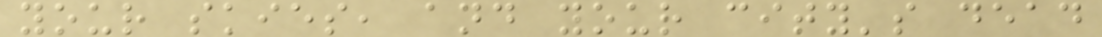your skies, and your city's dead
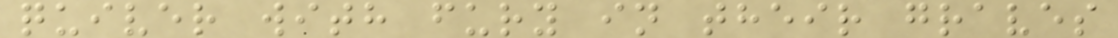quiver with fury in their graves
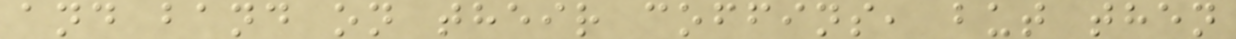and band on their coffins, but then
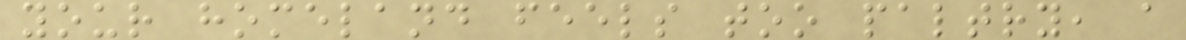your homeland feels too paltry, a
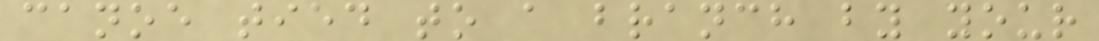canoe tied to a branch by your
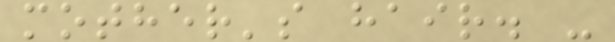mother's hair. -
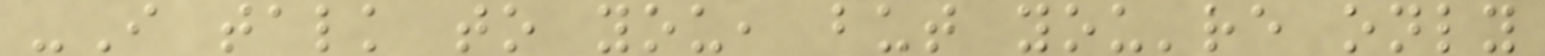-I talk to you, but you're only
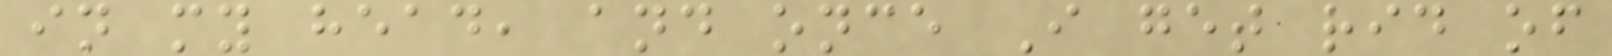in my head, and once I get rid of
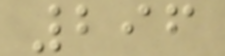296
